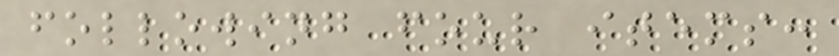following four items:
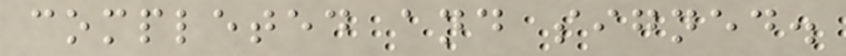completed and signed.
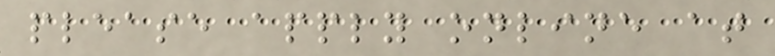please apply online at
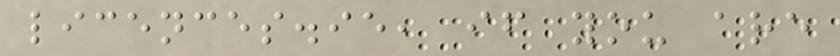licences.ie, if you are
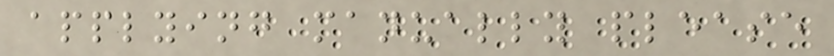applying manually please
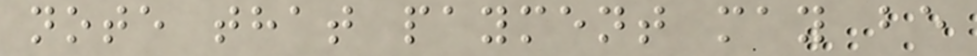note that payment may be
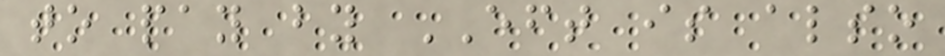to pay by EFT is also
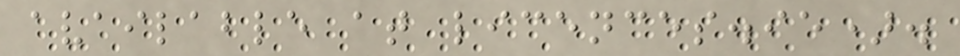available at licences.ie).
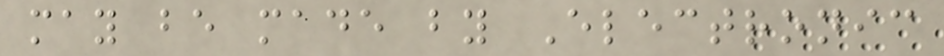may be made by Electronic
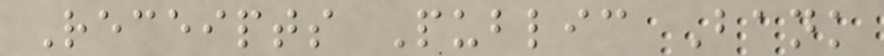Receipts Public Bank
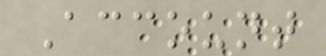Account
